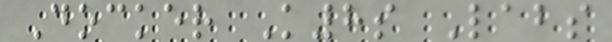Docker K8s Labs
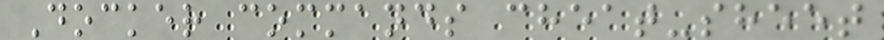Docker commands cheat-sheet
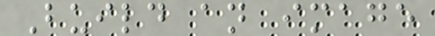Build an image
